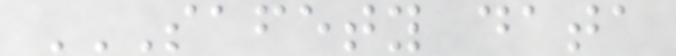SAFETY DATA
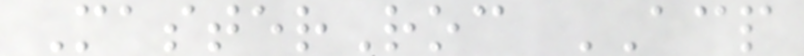MasterRoc ACP
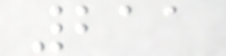211
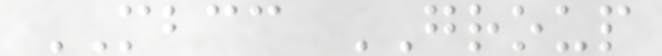MBCC GROUP
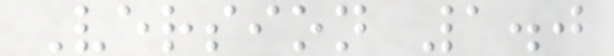Version 1.0
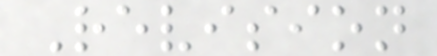Revision
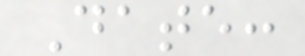Date:
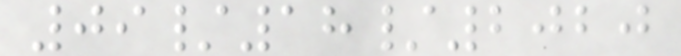09/18/2020
